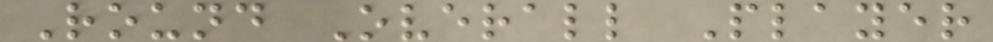Round Overall Player
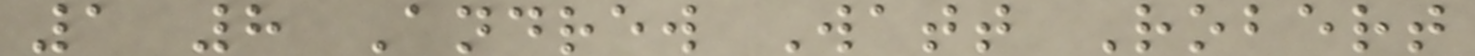1 8 Andrew Watt Robert
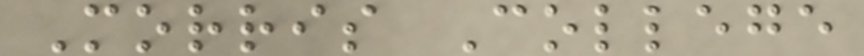Morris College
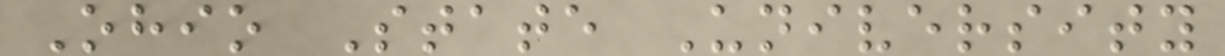Ohio State University
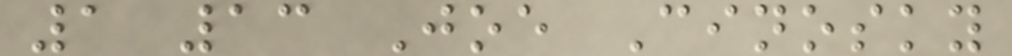1 13 Joe Cinosky
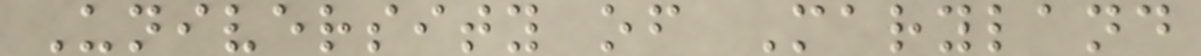University of Maryland
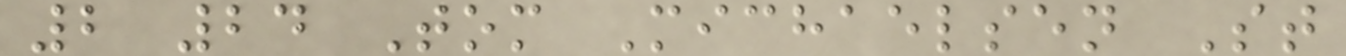2 24 Tom Michaelsen St
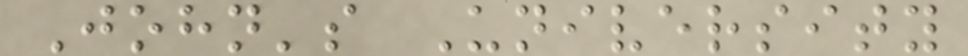John's University
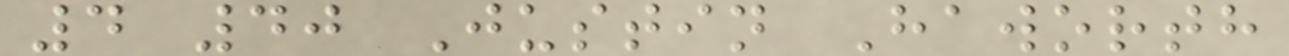4 40 Justin Haworth
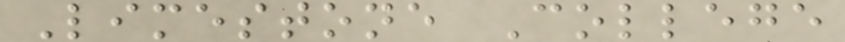Limestone College
